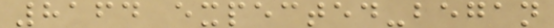8164 expected-began
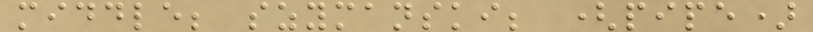middle; szymanski; (pipe)
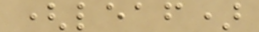(leaf)
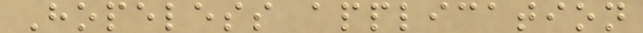Hopeless application
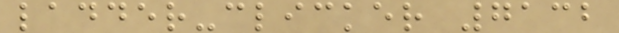ladder-clicker 7132
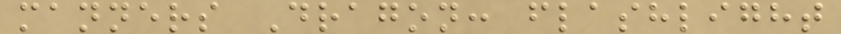manners Dragon: flashlight
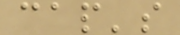cap's
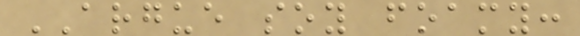ARGUE soy foamy:
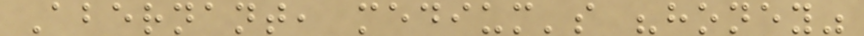Abernant, medium's "honey"
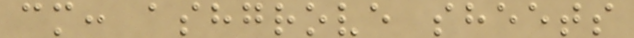cm: ashgrove sheets
